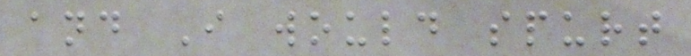and I would spurt
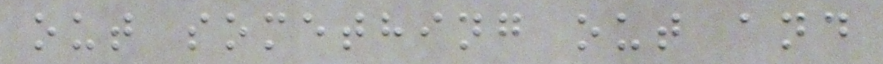out something out and
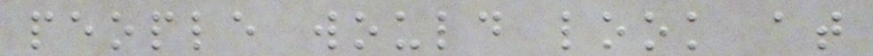people would look at
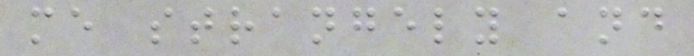me strangely and
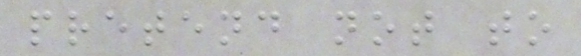pretend not to
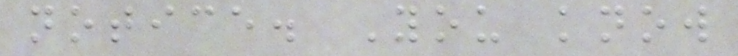notice. You know
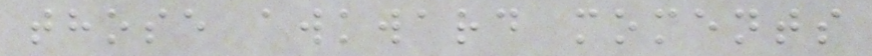those awkward moments
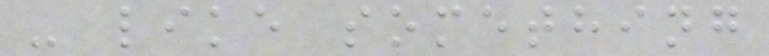- like something
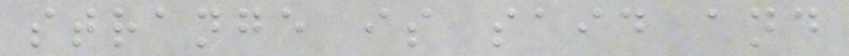strange is said and
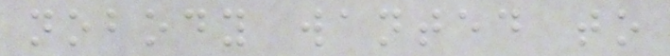nobody wanted to
